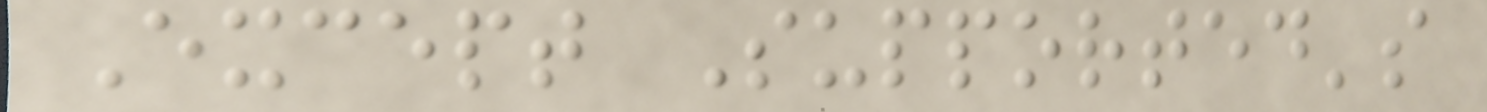Except Supported's
